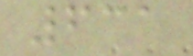631
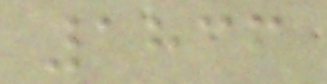1836
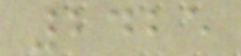2425
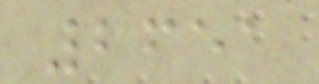2651
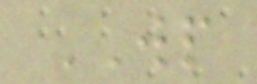WP
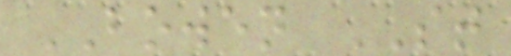BOWEN ST
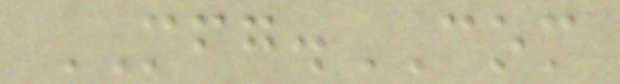MFG.COM
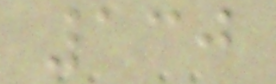130
